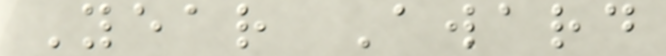Year Award
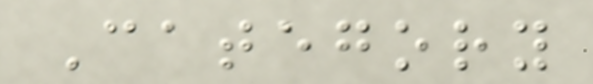Category
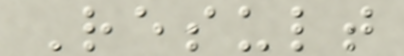Result
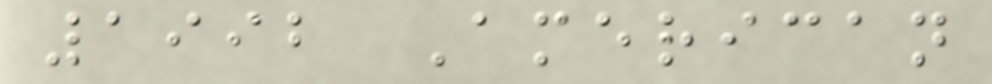1992 American
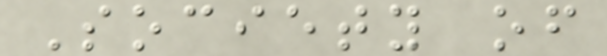Society of
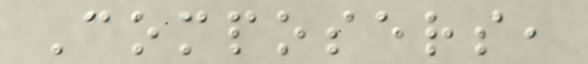Composers,
